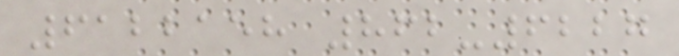6122158 862-6227
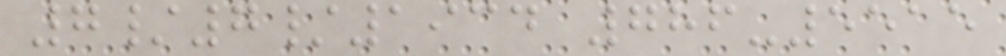7/7/1934 786-5515
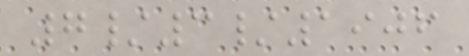7/3/1906
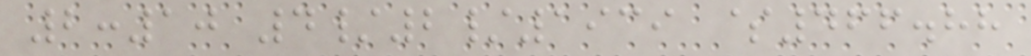2:10 4/2/1939 $466.88
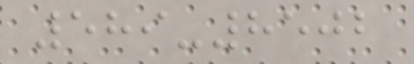589-8502
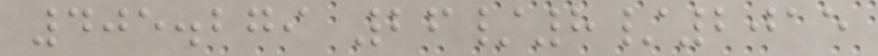405.279 26/8/2015
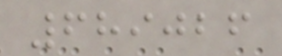689026
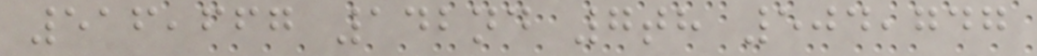516,667 142nd 7th 504,747
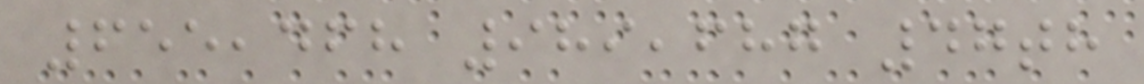655,468 989,687 47th
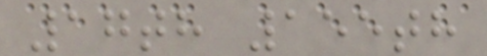17th 155th
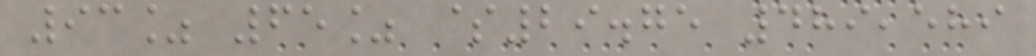93% 65% $29.75 489,589
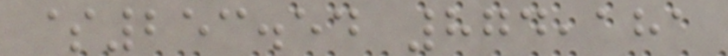$253.54 874,181
